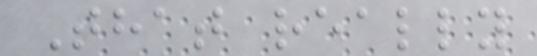That really
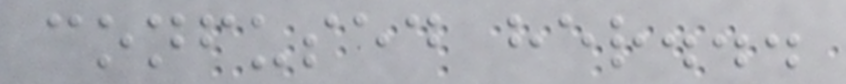confused her...
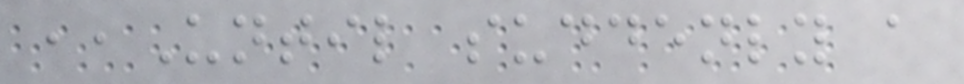,,Until suddenly a
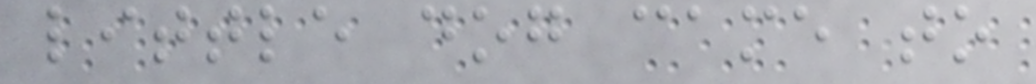little dog came to
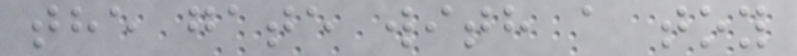the gate with a toy
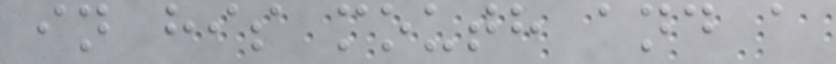in his mouth and a
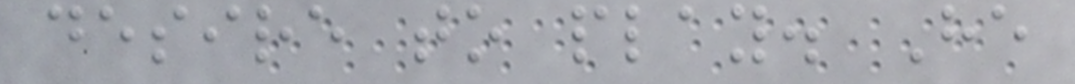desire to play. He
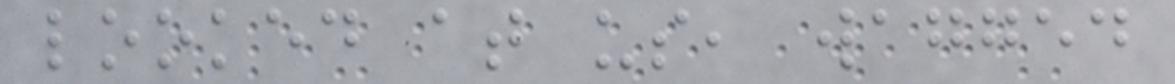looked at us, wagged
